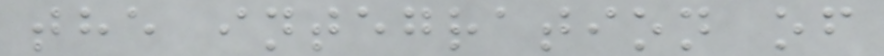the integration of
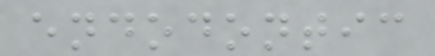endodontic
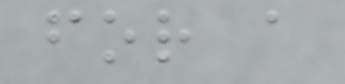for a
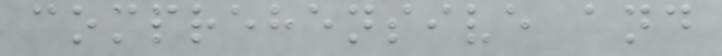comprehensive and
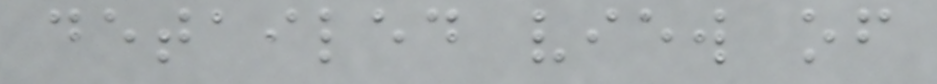detailed view of
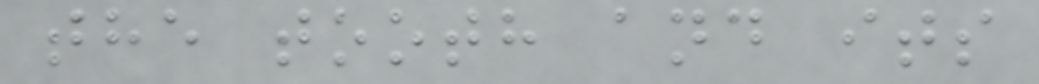the tooth and its
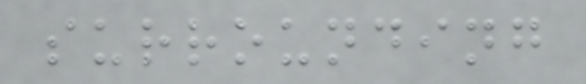surrounding
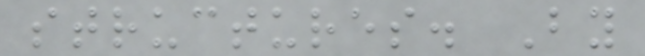structures. By
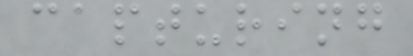capturing
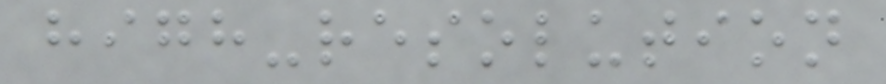high-resolution
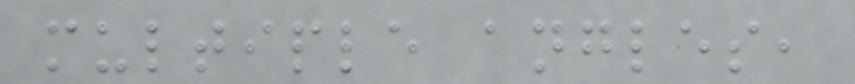multiple angles,
